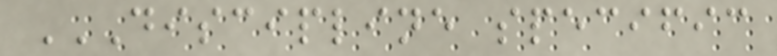DISCIPLINE SPECIFIC
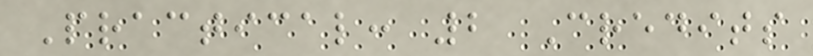Practical: 2 Credits
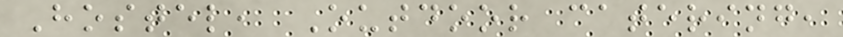Hostel, Outdoor catering,
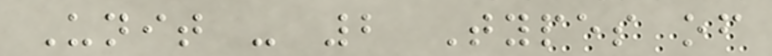Unit - 2 Types of
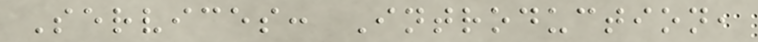Services: Introduction,
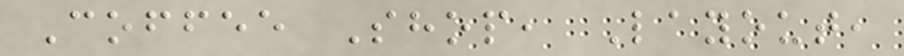Coffee Shop, Layout,
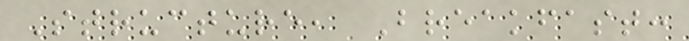Structure, Breakfast:
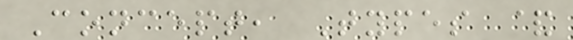Concept, Types &
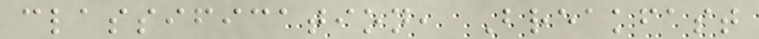classification, Breakfast
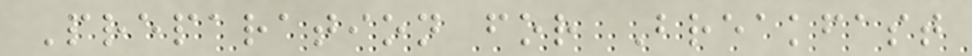Preparation for Breakfast
